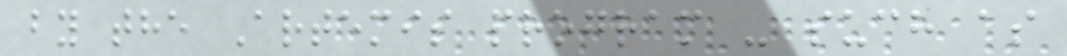by the Artemis program - such as
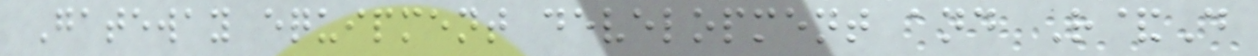Gateway equipment development and R&D
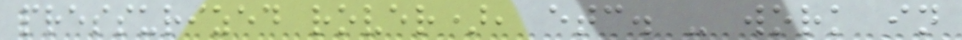pressurized rover), etc. - work in
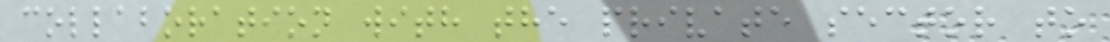collaboration with the private sector to
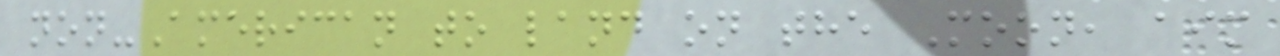non-American to land on the Moon, aim
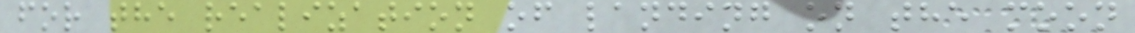for the realization of landing on the moon
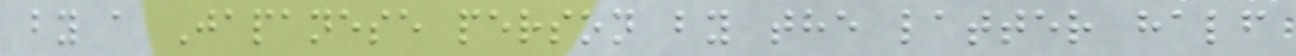by a Japanese person by the latter half
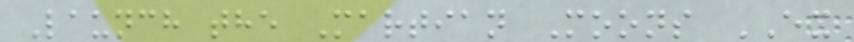Launch the Martian Moons EX
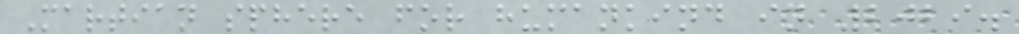Martian sphere for humankind in 2029.
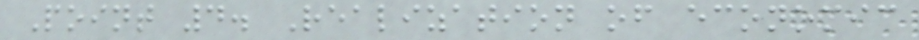Point 4. Realization of economic
